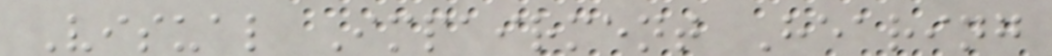Visual Impairment Hearing
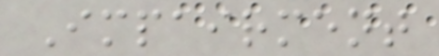Impairment
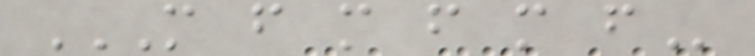M F M F M F
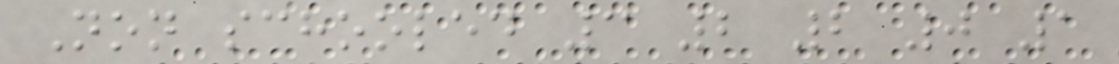Non schooled 3 2 2 0 1
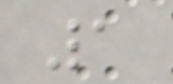1
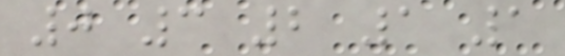0 3 2 1 1
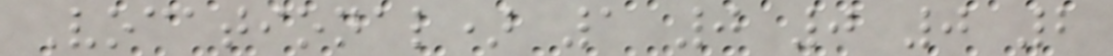Vocational) 1 0 0 0 2
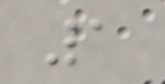1
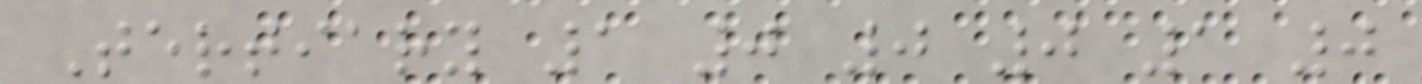Tertiary 1 0 0 0 1 0
